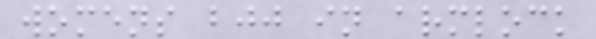womens bjj in armlock
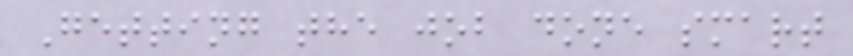Getting the job done smart
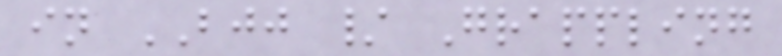in BJJ / Grappling
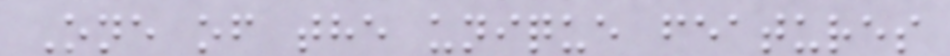One of the unique features
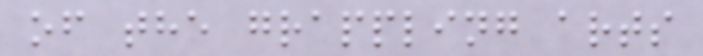of the grappling arts
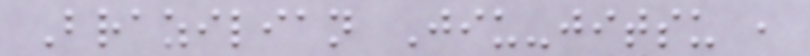Brazilian Jiu-jitsu ,
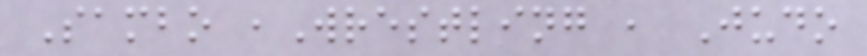Sambo ,Wrestling , Judo
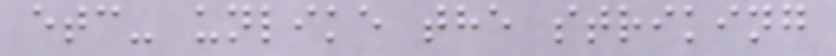etc- unlike the striking
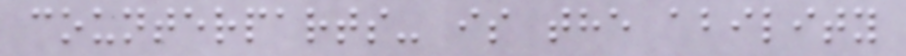counterparts- is the ability
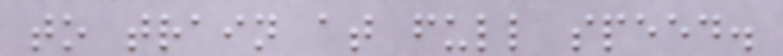to train at full speed.
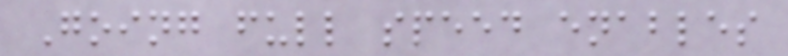Going full speed enables
